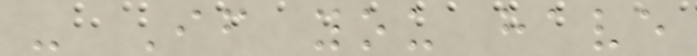- If you have
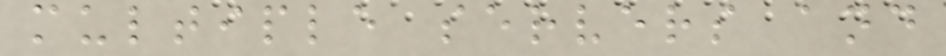multiple servers and
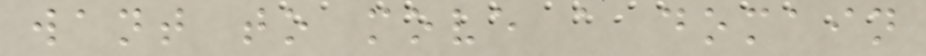want to move a domain
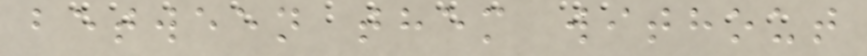between them without
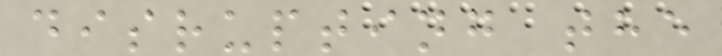disrupting the
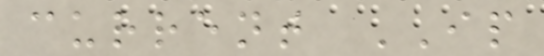current IP
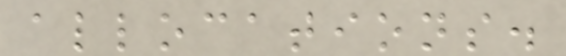allocations.
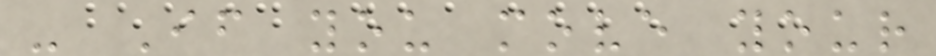- If you move your
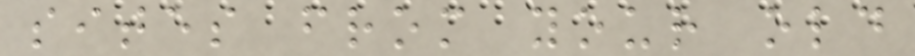sites from your old
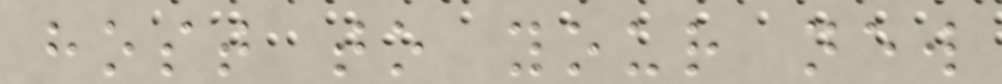host to your new
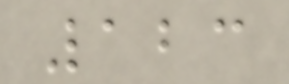123
